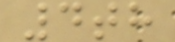4th
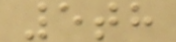5th
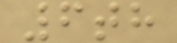6th
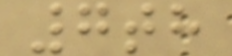7th
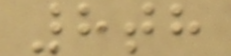8th
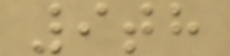9th
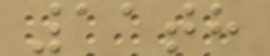11th
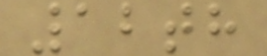12th
